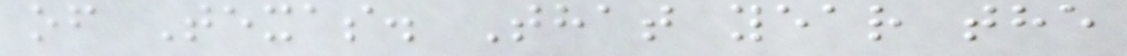of Texas. That year the
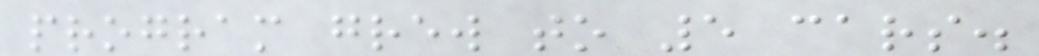program grew to 5 cars.
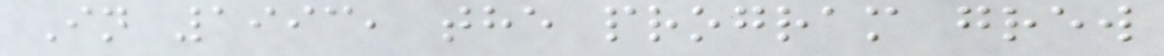In 1993, the program grew
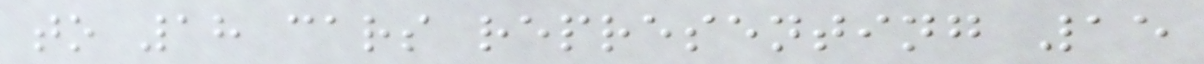to 18 cars representing 15
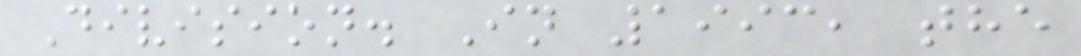Division. In 1993, the
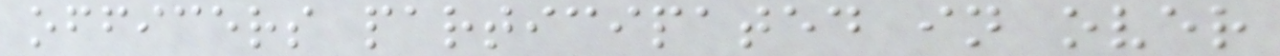officers participated in over
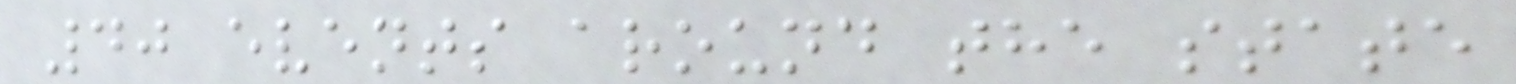40 events around the state
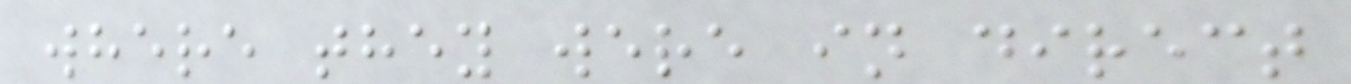where they were in direct
